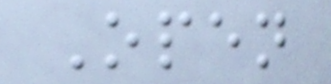Open
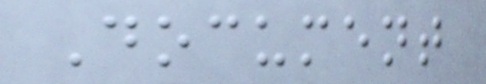Document
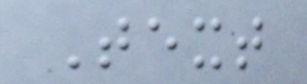Text
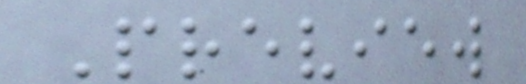Preview
